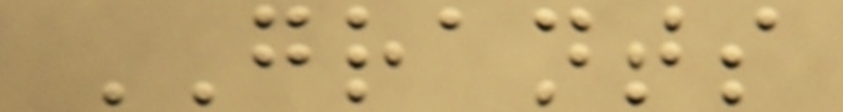GRANTS
